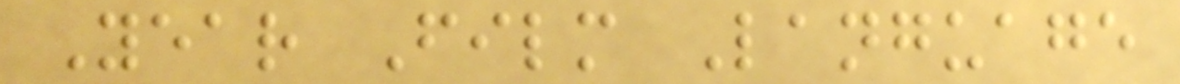Year Film Language
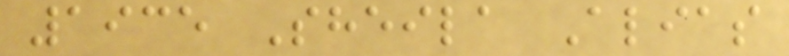1935 Sheila Alias
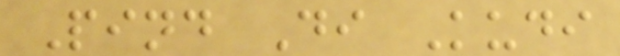Pind Di Kudi
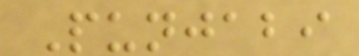Punjabi
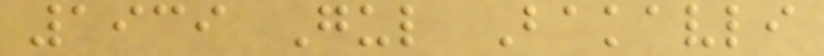1939 Gul Bakavli
